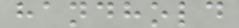handhold
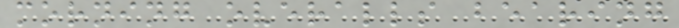morning overalls bearing
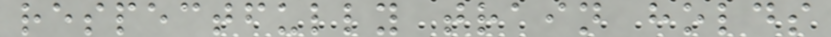respectfully train holds
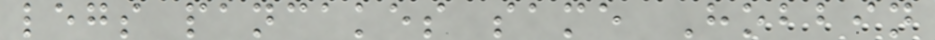legs pancakes same Hobbin
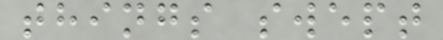things swept
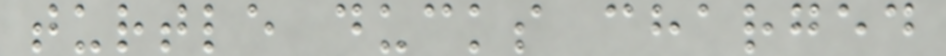turtle ducks charged
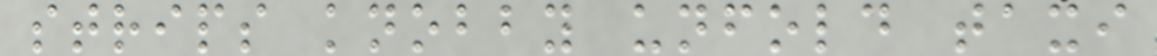strips knobby unfold taxi
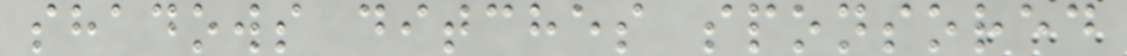shadows ditches sponsored
